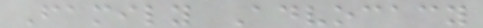Family Advocacy
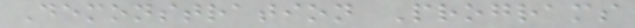Demonstration Programs
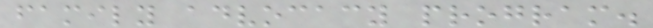family advocacy program.
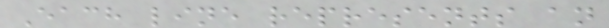Each line represents an
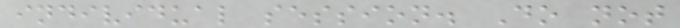individual session. Do not
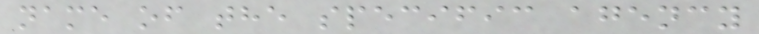name of the specific agency
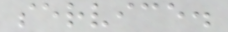service.
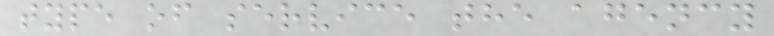type of service the agency
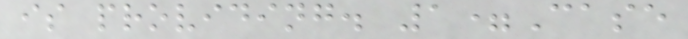is providing. 1=Case
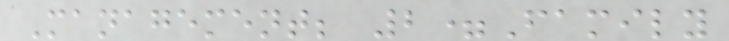Management; 2=Family
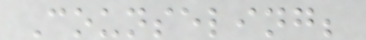Counseling;
